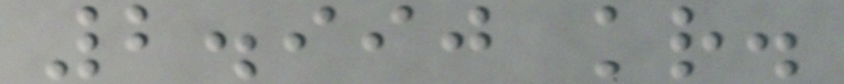2.990 kr.
